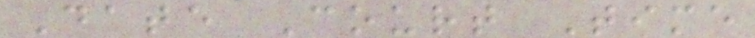Date Court Time
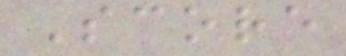Score
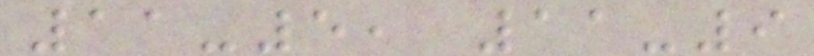11-5, 11-9
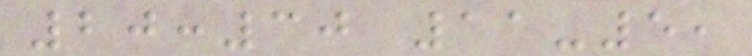20:30 11-5,
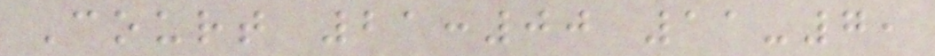Court 21:00 11-7,
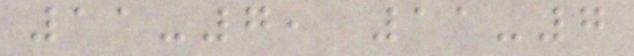11-7, 11-7
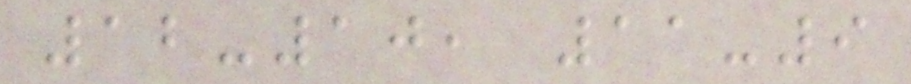12-10, 11-9
